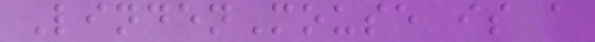LindenMouse is a
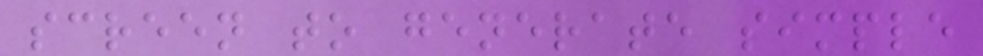screen to generate simple
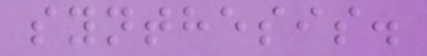synthesis.
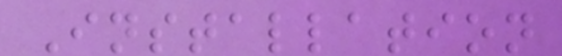Installation
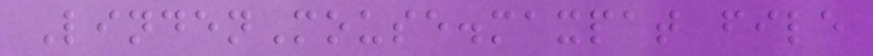LindenMouse.maxpat file
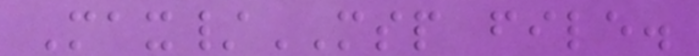Max/MSP file.
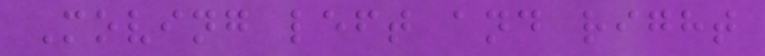Moving left and right
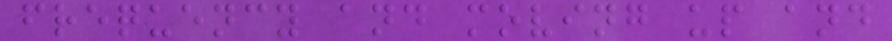frequency and moving up and
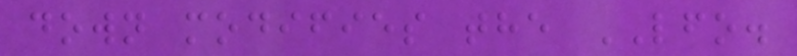down modifies the LFO.
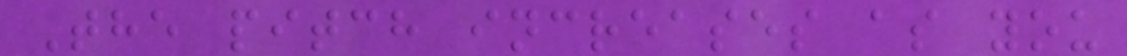The pitch increases as you
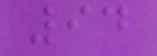94
